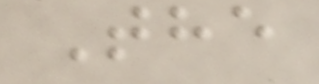The
